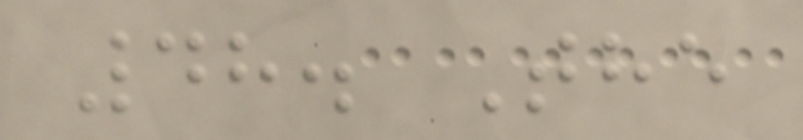48. The
